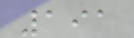191
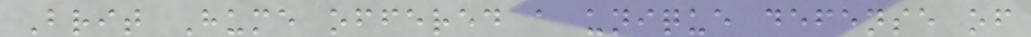Brit Hume offered a unique defense of
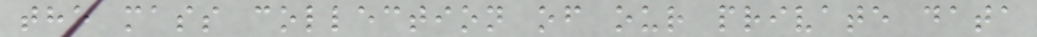the mass collection of our private data
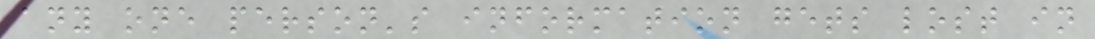any one person's information gets lost in
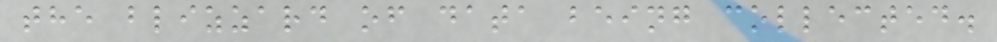the blizzard of data being collected.
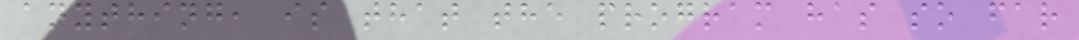anything, is that the program has so far
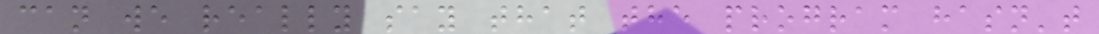can we really say that the program hasn't
